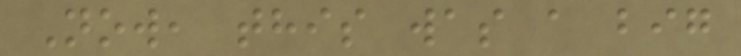Now, this was a big
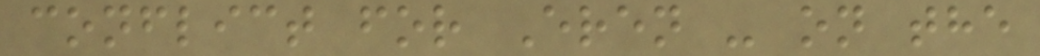conflict for Eren - on the
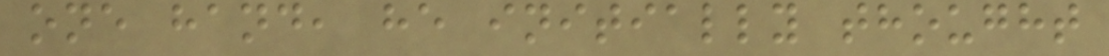one hand, he initially thought
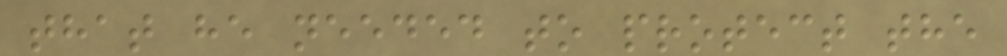that he needed to protect the
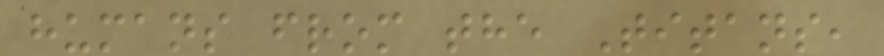humans from the Titans,
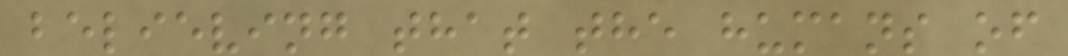believing that the humans of
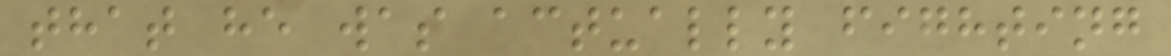that he was actually fighting
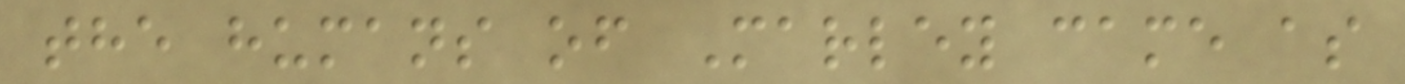the humans of Marley came as
